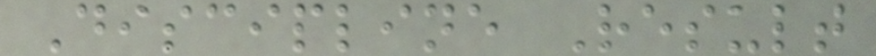Discipline Result
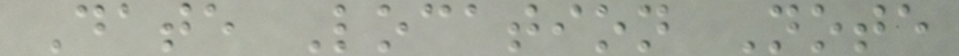Date Location Note
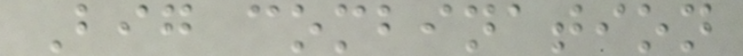Big combination
